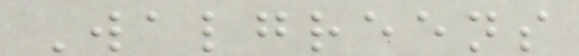Walgreens
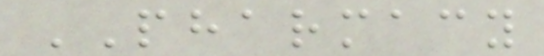PHARMACY
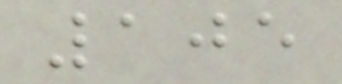105
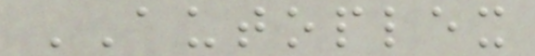AUTOPLEX
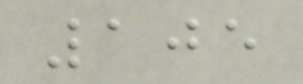105
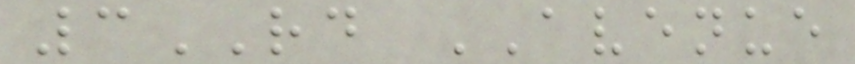3RD AVENUE
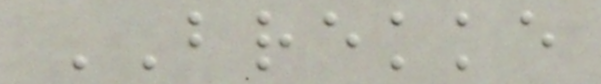BREKKE
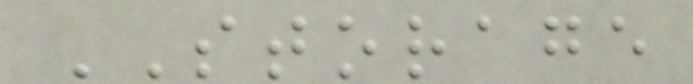STORAGE
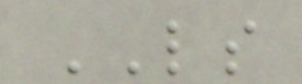LS
